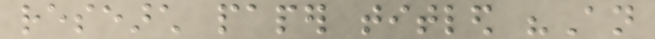research paper titled "An
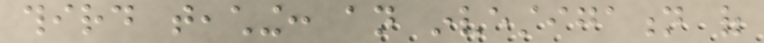third teaching: an investigation of
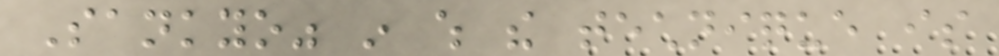Sankyo" in which the technique is
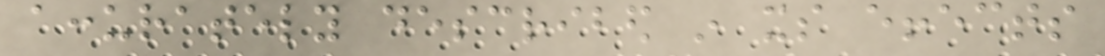accurately described in its effects
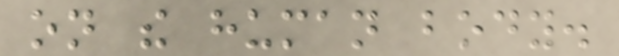on the human body.
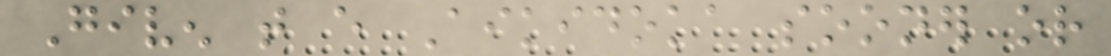Given that every Aikidoka sooner or
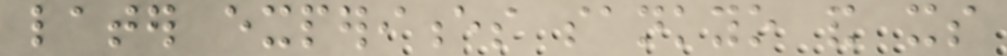later experiences sankyo and its
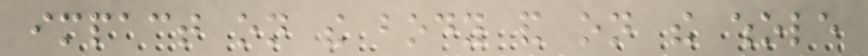impact on the body and on the whole
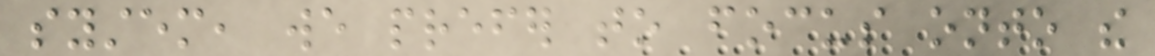system, we prefer to focus onto the
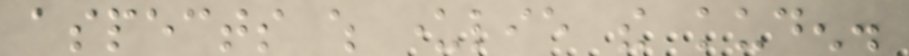aspects which underlie the kuden.
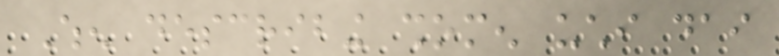When describing shomen uchi dai
